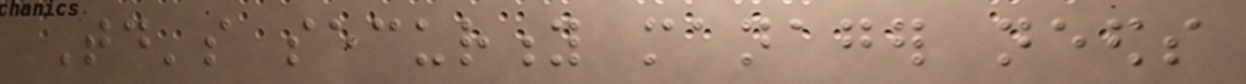Today's security manager needs
